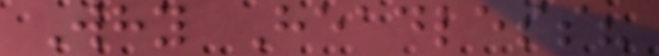Why Headless?
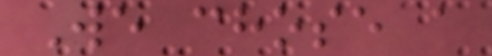We chose a
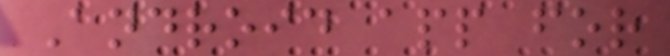Android app for
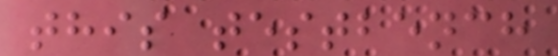this testbench
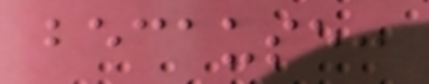because:
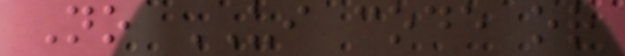No UI code or
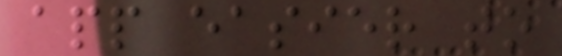app easier to
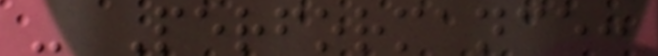- Performance:
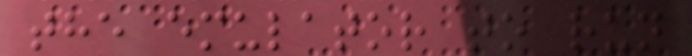the emulator to run
